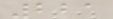221
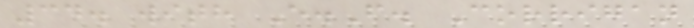34. with E.F. Corrigan
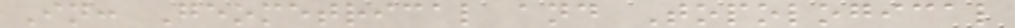In: Geometrical and Topological
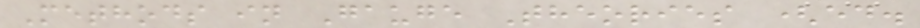Methods in Gauge Theories (ed.
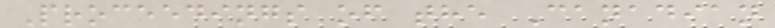Proceedings of the Canadian
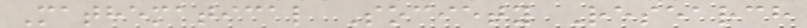Mathematical Society Research
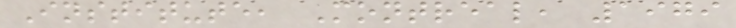Institute, Montreal, 1979
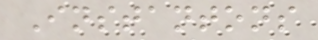Instantons
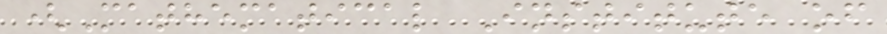(Mathematical Institute of
